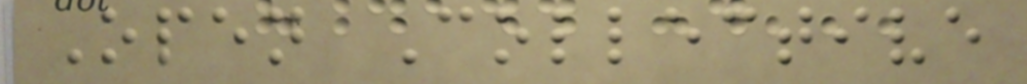Open Collective
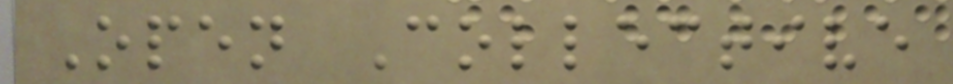Open Collective
